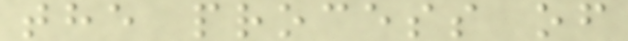the process of
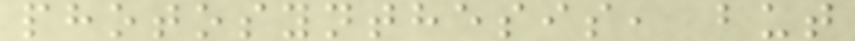photosynthesis, but
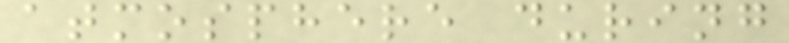atmosphere during
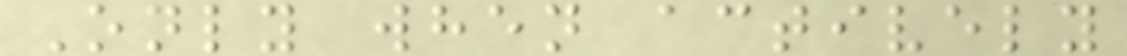Only when actively
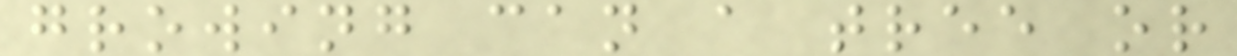growing can a tree or
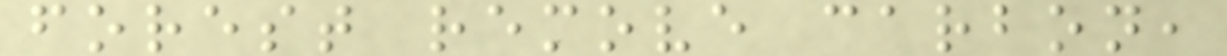forest remove carbon,
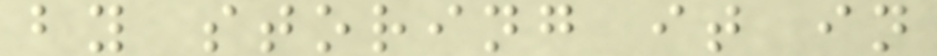by storing it in
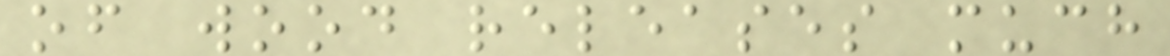of wood releases much
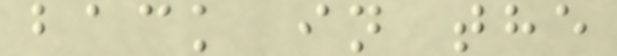back in the
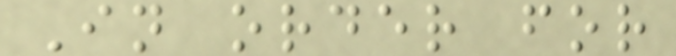In order for
